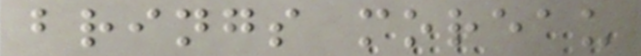brings moreau
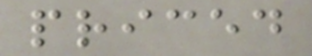priced
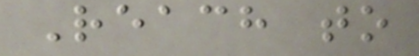Reach to
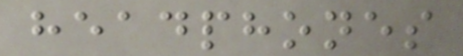headphones
